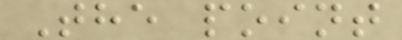The point
